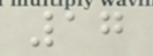17
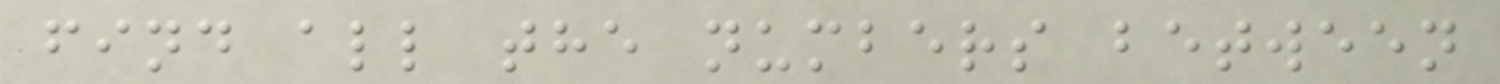find all the numbers between
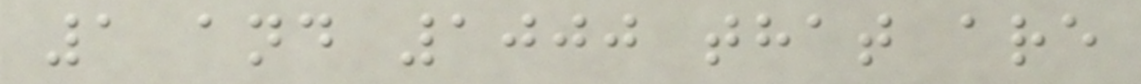1 and 1000 that are
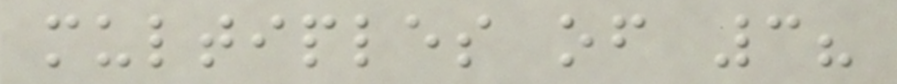multiples of 3?
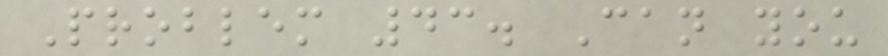Problem 43. Can you
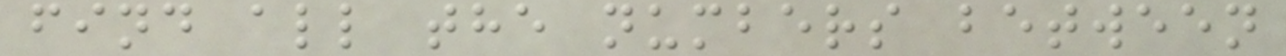find all the numbers between
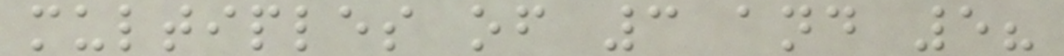multiples of 3 and 5?
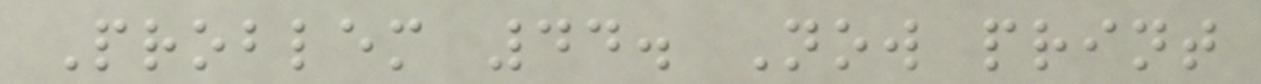Problem 44. Now print
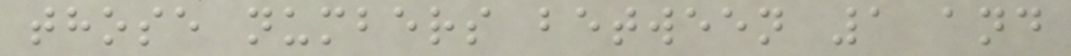those numbers between 1 and
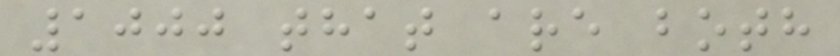1000 that are both
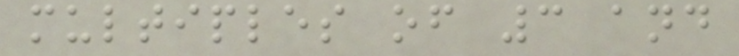multiples of 3 and
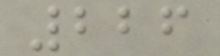226
